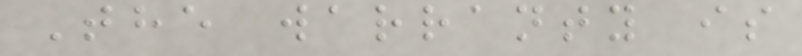The warranty is
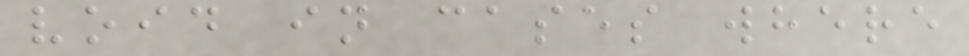void in cases where
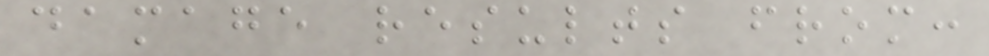damage results from:
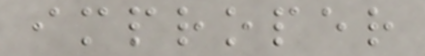improper
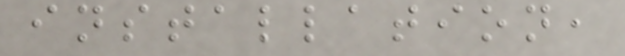installation,
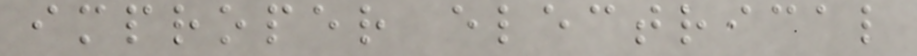improper electrical
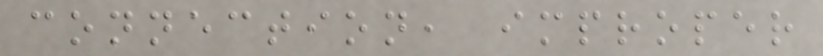connection, improper
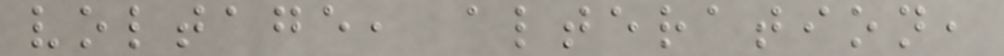voltage, alteration,
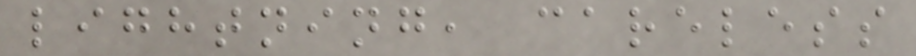lightning, careless
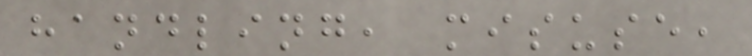handling, misuse,
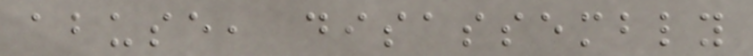abuse, disassembly
